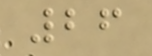26
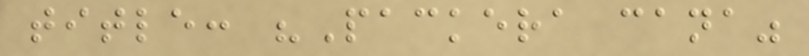title: "Packera cana"
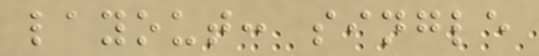layout: single
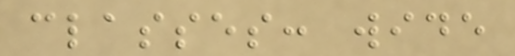classes: wide
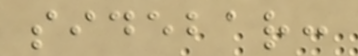sidebar:
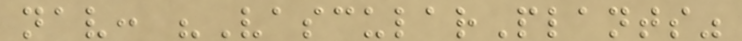nav: "VascularPlants"
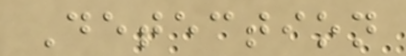Detection
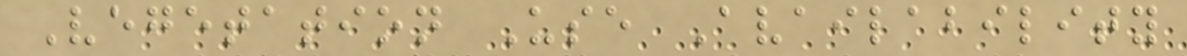Vegetation Use Availability
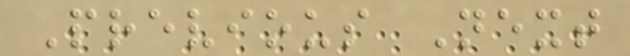Previous Next
